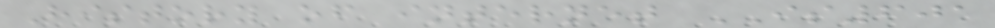History of internet IS601
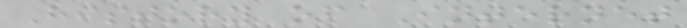History of Internet
